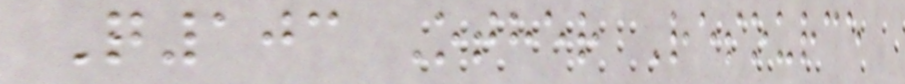Q103 Other Resource
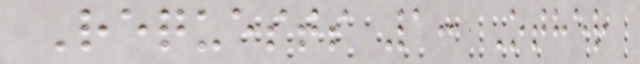Requests 1: Other
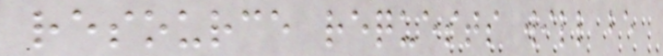resource requests will be
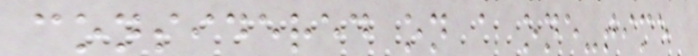considered on a one-time
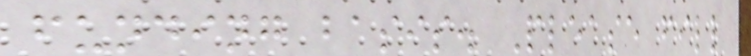funding basis. Please fill
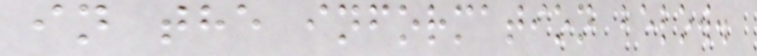in the information below.
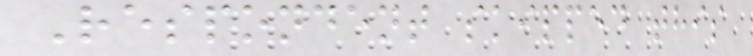Respondent skipped this
